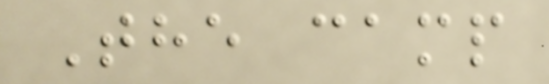The camp
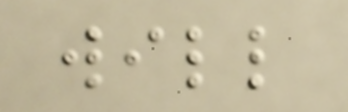will
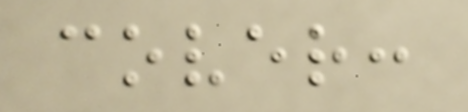cover:
